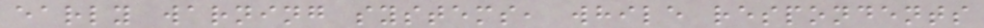early warning systems, while respondents
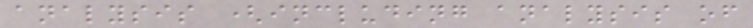analysis (including analysis of
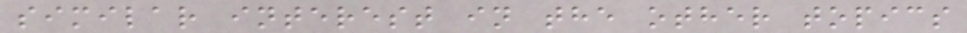similar interest in the other topics
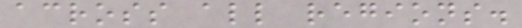across all regions.
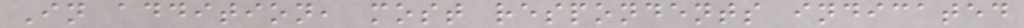In addition, most respondents indicated
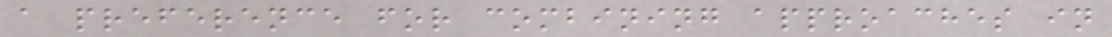a preference for combining approaches in
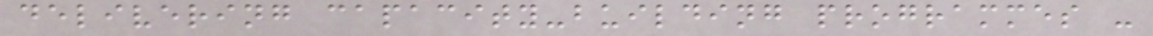delivering capacity-building programmes -
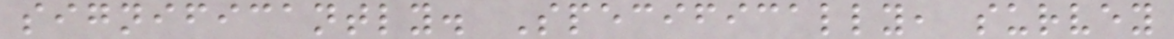significantly. Specifically, survey
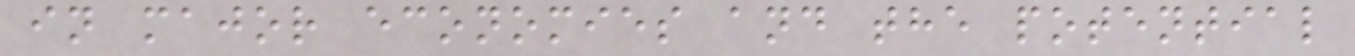in major economies and the potential
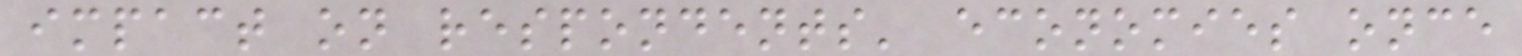impact on respondents' economies once
